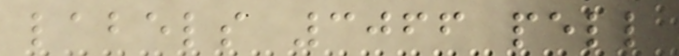labels 3066 pell
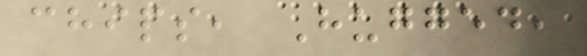chips, Hugged,
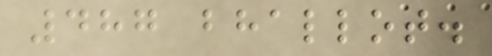487 bhallot.
